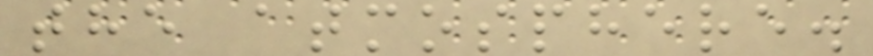the atmosphere.
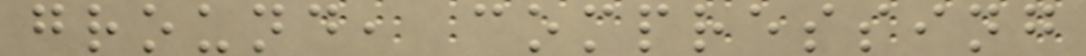ground, compressing
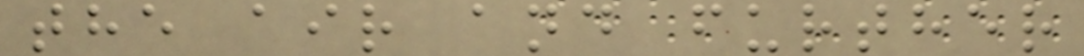the air and further
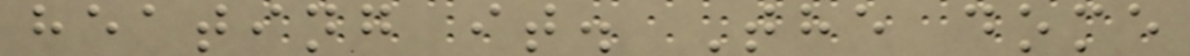heating it. The dome
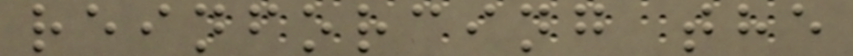reinforcing the
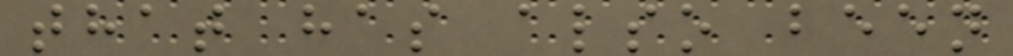that has also been
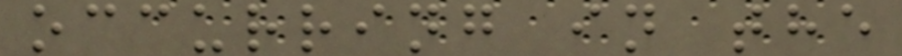occurring in the
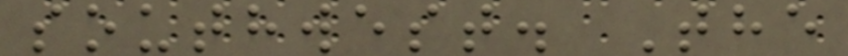southwest. The
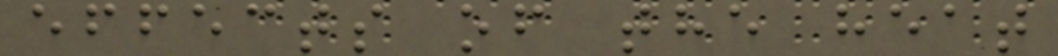effects of the heat
